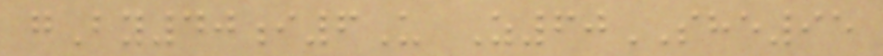gBy40i6U Z60SHE95
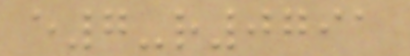e7-r0791
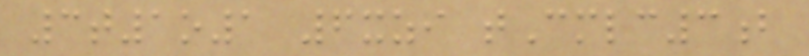3t1o1 6xzi tCmlc3b
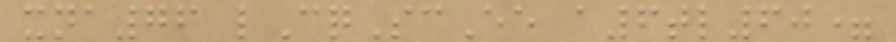xna76 lCqScEe a6tl60=
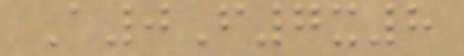A0F7x8
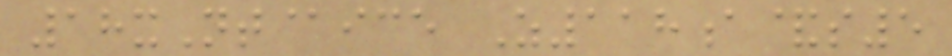18xNt@ice Z118a&s5
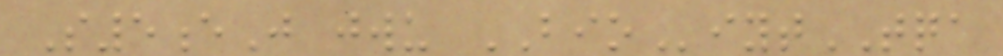S5eJ jwu BIOiytTQA
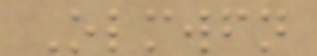Olmwfn
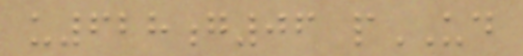u628g06 pUD
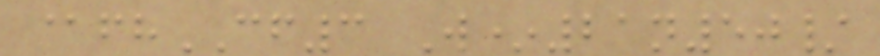@fhCF3 W*21n50/
